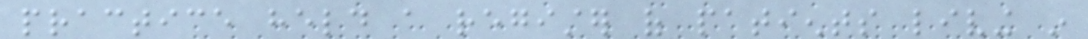practice held a register of patients living in
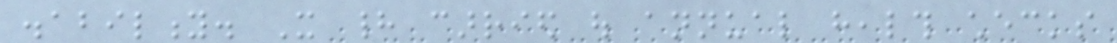disability. It had carried out annual health checks
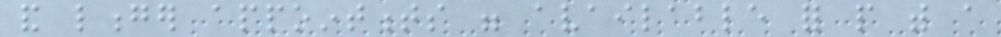and longer appointments were available for people with a
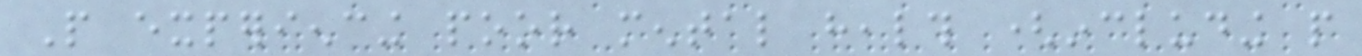People experiencing poor mental health (including people
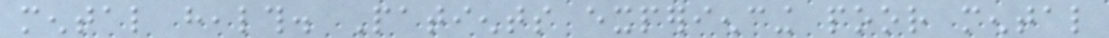mental health. Patients experiencing poor mental
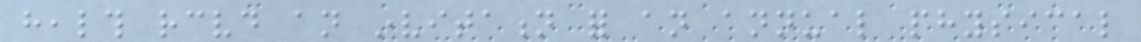health received an invitation for an annual physical
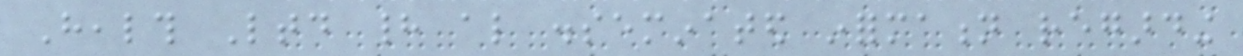Health Ltd had also disseminated information regarding
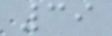39
